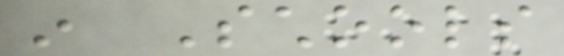in Schools
